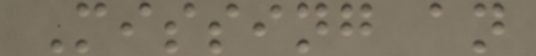Missing an
